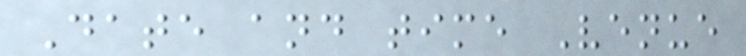Date and time Venue
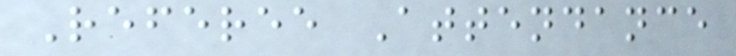Referee Attendance
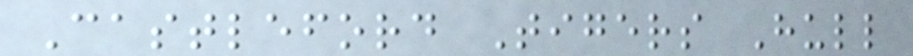Castleford Tigers Hull
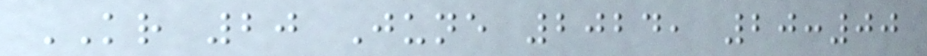KR 20 June 2024, 20:00
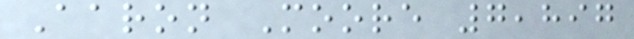Aaron Moore 7,897
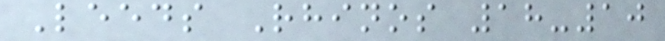Leeds Rhinos 18-10
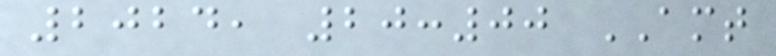2024, 20:00 AMT
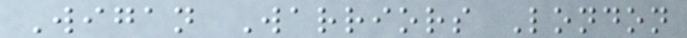Wigan Warriors London
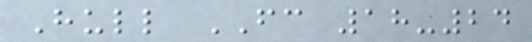Hull FC 18-24
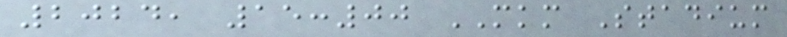2024, 15:00 MKM Stadium
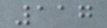117
